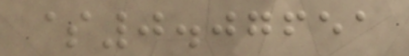$0.07651
